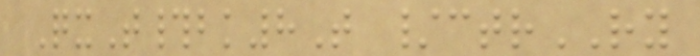QxT#bk8T /ctrRY
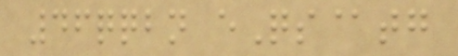46qqbn eQs@tg
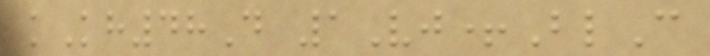kKh48D 1Vj+BlC
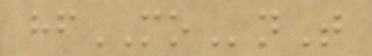hfMOnT
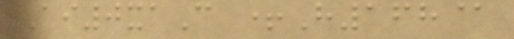Ai0xaC +H168@
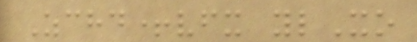Zchd+vfx ylXo
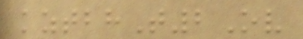kztbhT2Ov
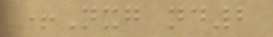+Nxg nd2
